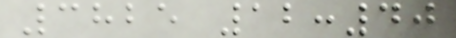3825 12:40
